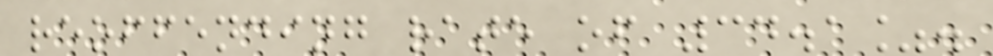reoffending rate of 34.1%.
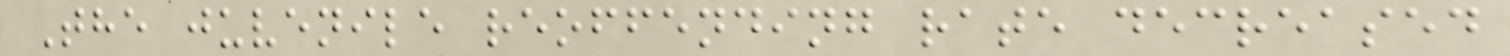The juvenile reoffending rate decreased
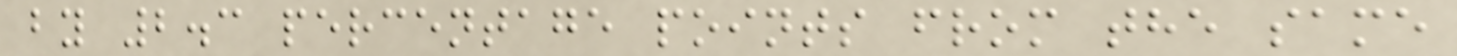by 2.3 percentage points from the same
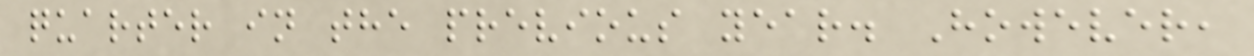quarter in the previous year. However,
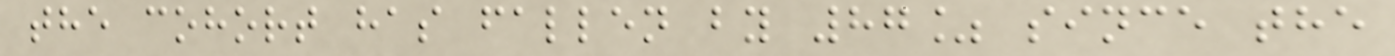the cohort has fallen by 87% since the
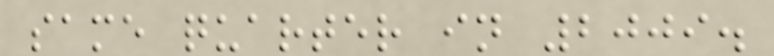same quarter in 2009.
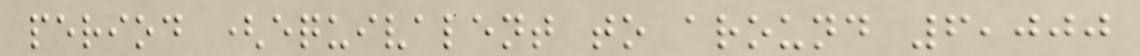period (equivalent to around 6,000
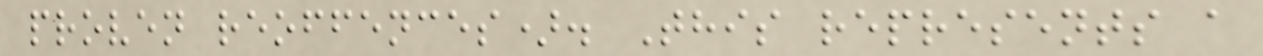proven reoffences). This represents a
